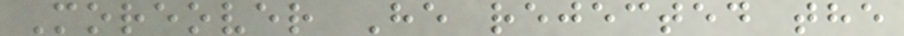Moreover He rejected the
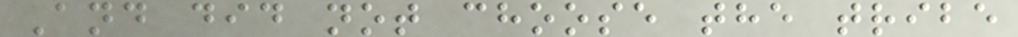And did not choose the tribe
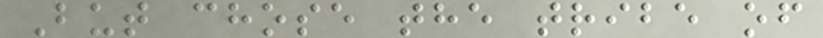But chose the tribe of
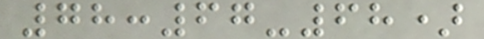78:67-68)
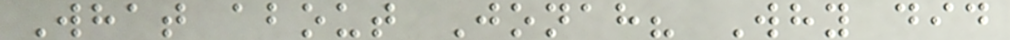What about Jonah? Why did
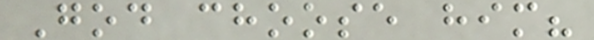God choose him?
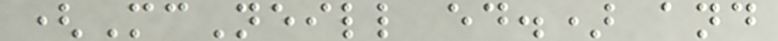(McNeill ed.) and
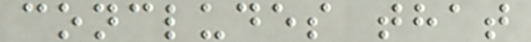concludes that
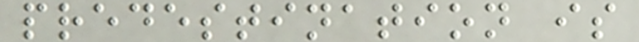predestination is
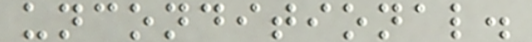unconditional.
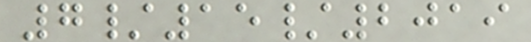7/15/2019
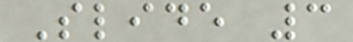Slide 3
